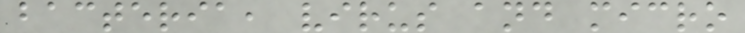bacteria, virus and micro
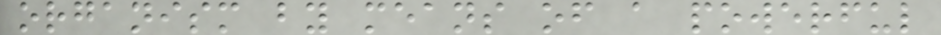organism by means of a powerful
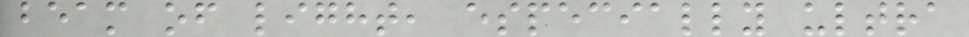beam of light, especially ultra
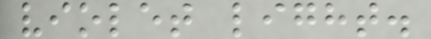violet light.
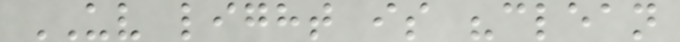UV light is "clean
